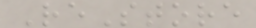ReStore
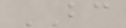BC
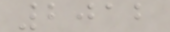2012
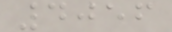4056
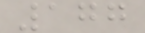177
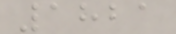1821
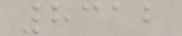8312
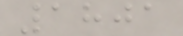1801
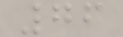76
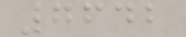7642
